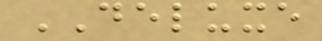DELUXE
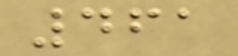461
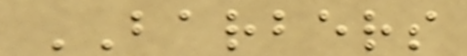BARBERS
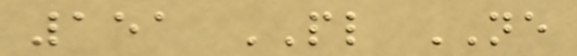151 PL NE
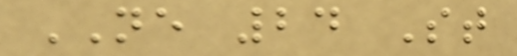NE 24 St
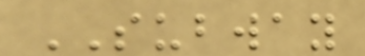SUBWAY
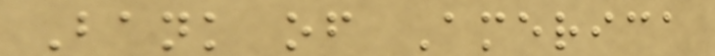Bank of America
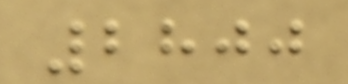2800
